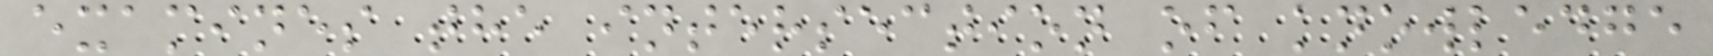examines the intersection of knowledge
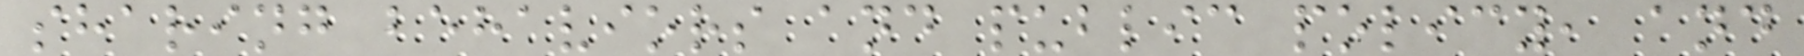sharing behaviors and public policy, and
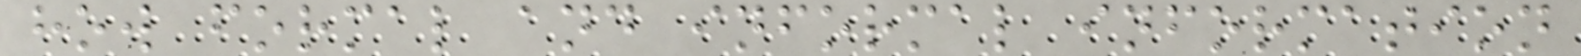how formal and informal information
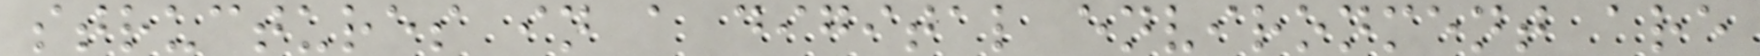structures in a digital environment are
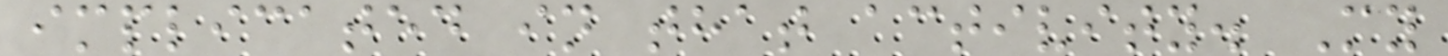implicated in that activity. My
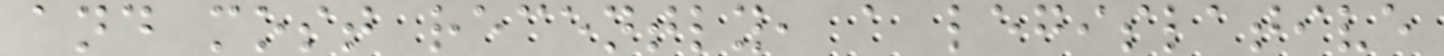and most recently, a legislative
